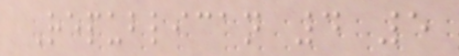Republican 4 5
